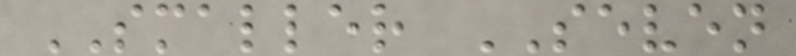SMALLER SEVEN
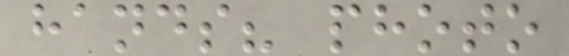hands? photo
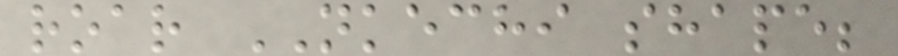roar NKECHI shape;
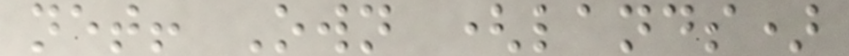net! Own (lands)
